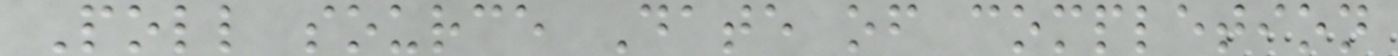Poll source Date of completion
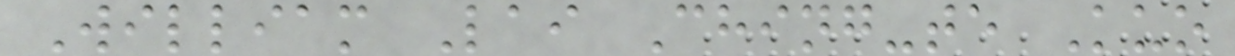William Lai Ching-te Kuo
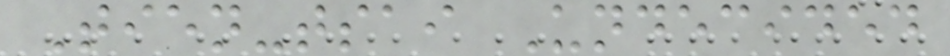Tien-tsai Undecided
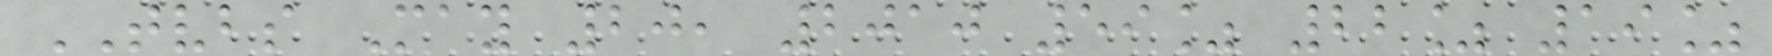TVBS May 20, 2010 59% 22% 19%
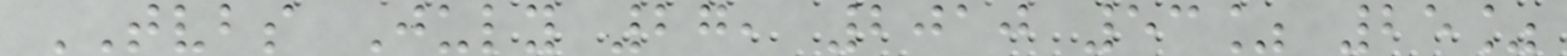TVBS July 27, 2010 53% 25%
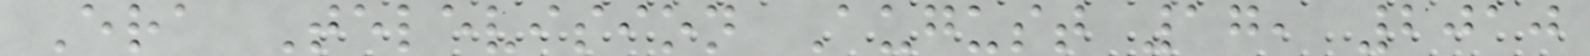Era Television August 17, 2010
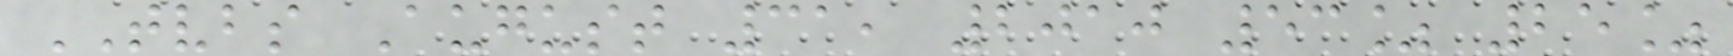TVBS August 31, 2010 53% 25%
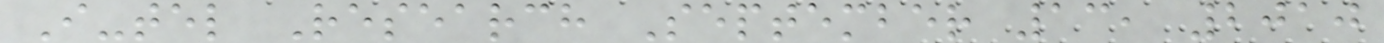I-tel Research September 13, 2010
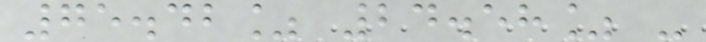75.42% 24.58% -
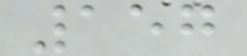157
